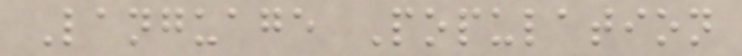Language Population
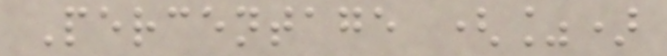Percentage (%)
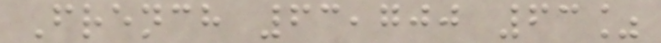French 63,700 63%
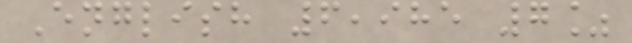English 6,985 7%
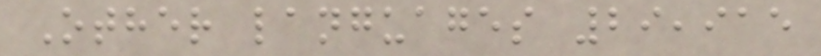Other languages 29,915
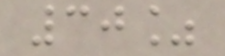30%
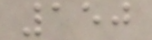150
